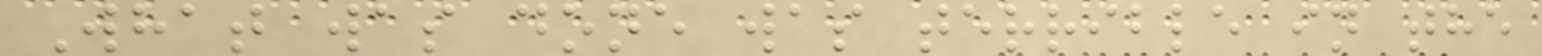What was done was terrible in the
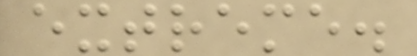extreme.
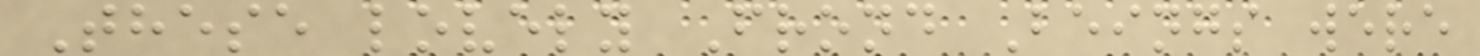These lovely Frond Beings were
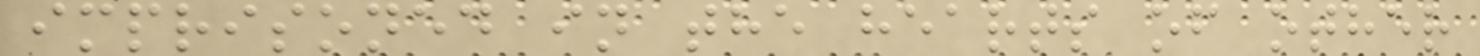imprisoned in the hearts of other
